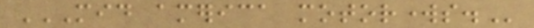MID AMERICA MOTORWORKS.
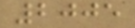2005
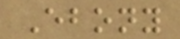Ebony
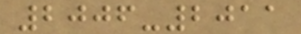2006-2011
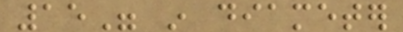15" in diameter
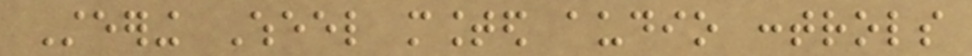Steering Wheel mounted audio controls
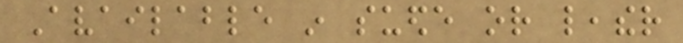Available in suede or leather
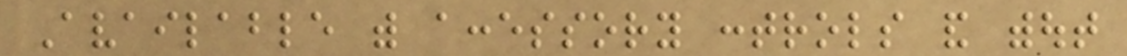Available with accessory controls and without
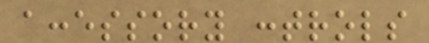accessory controls
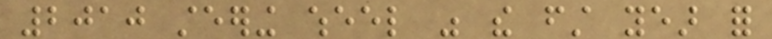2010 steering wheel was the first year for
